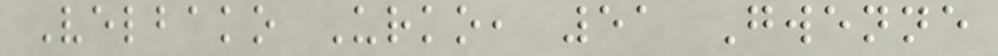Velbako Urko, 51 Gwenne
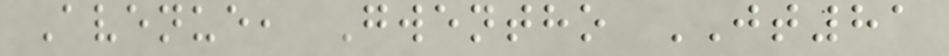Avenue, Gwentho JT81
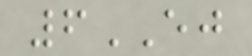6EJ
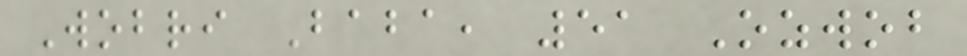Wobri Baba, 51 Ozwob
